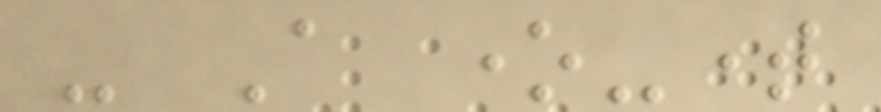- A one-time
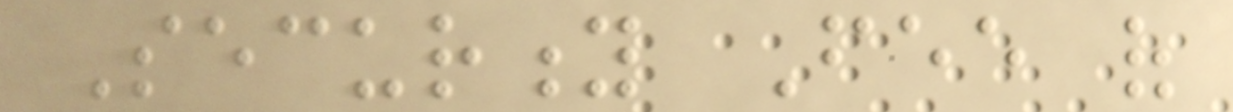Security Fee of
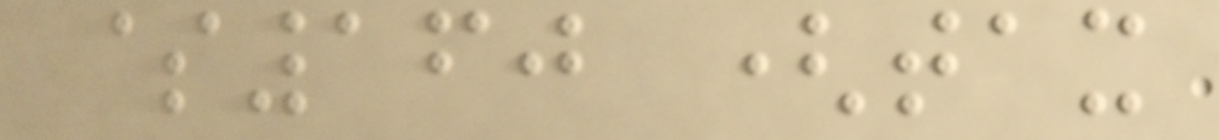$160 (tax
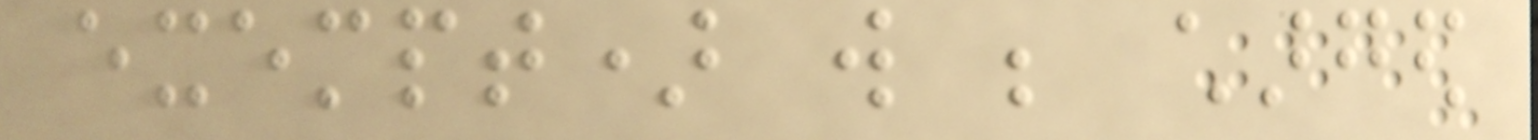exempt) will be charged
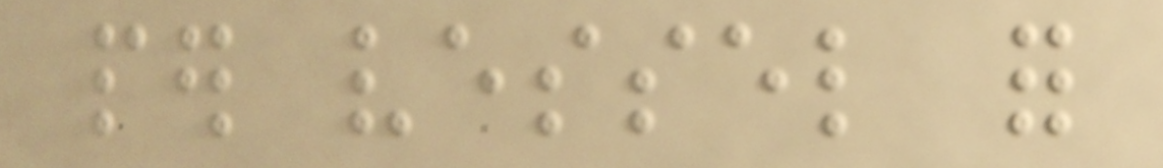per vessel for
